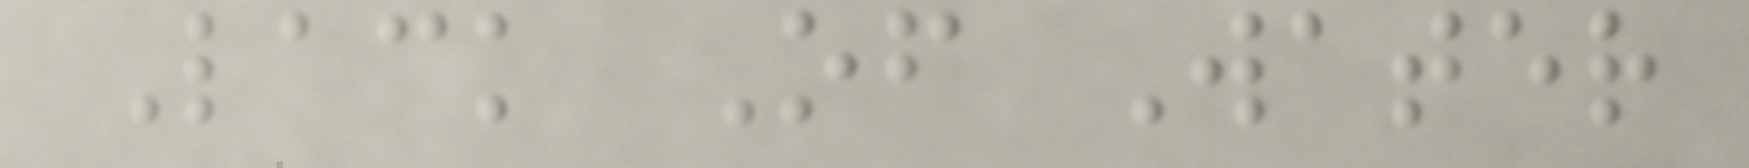Lack Of Water
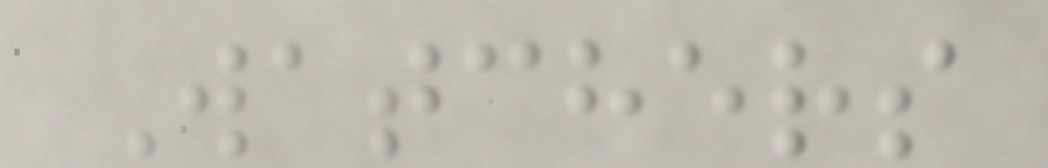Watchers
